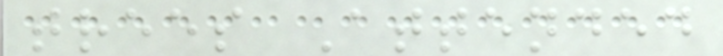trees Attended
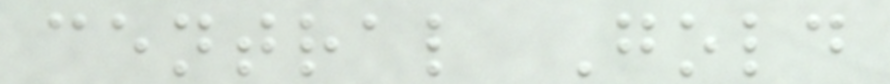central Gold
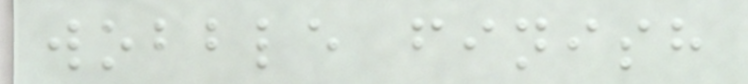wobble finish
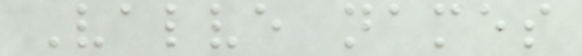Valve names
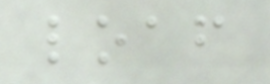loaf
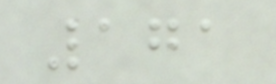171
